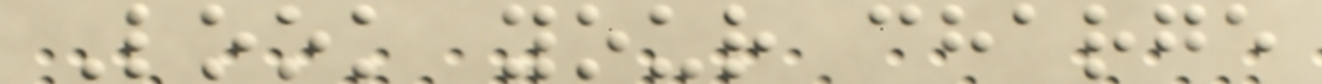Look your charge
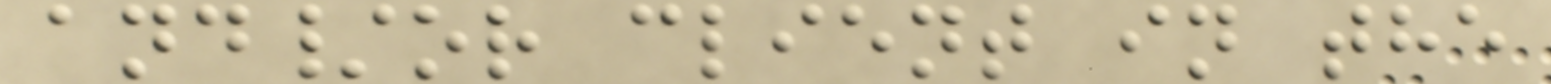and/or client in the
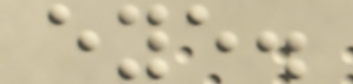eye.
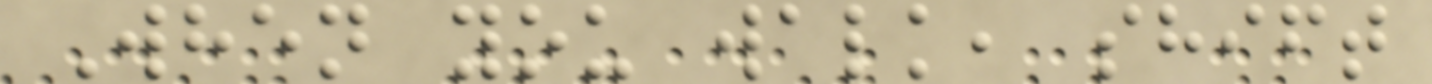When you walk, shift
